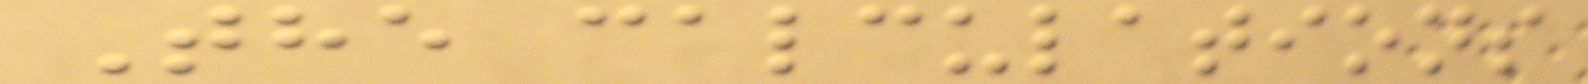The calculations
